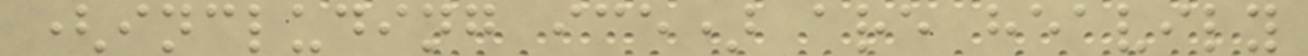(including ice) are heavily
